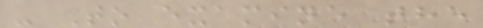- To examine the
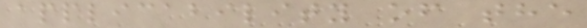applicability of the
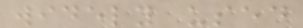widely used
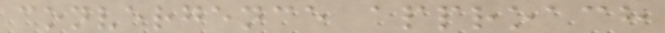convergence approach
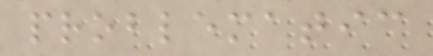problematic
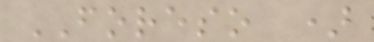FORESO )
